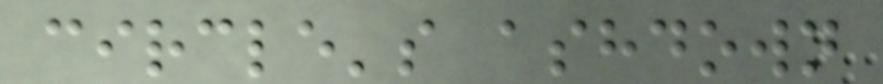circle's ashdown
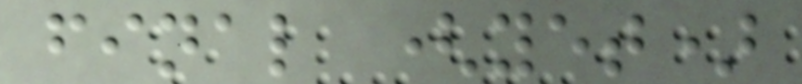final (yet)
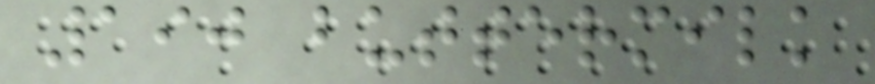190 buttermilk
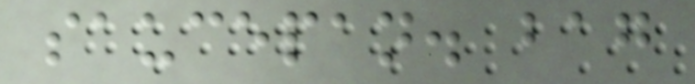saucepan. bag
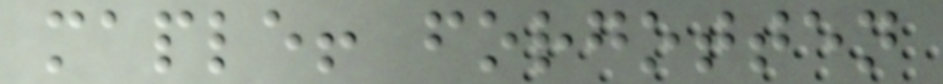maple! forgotten
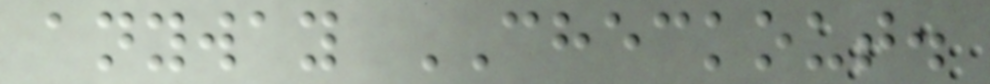anyway CHECKOUT.
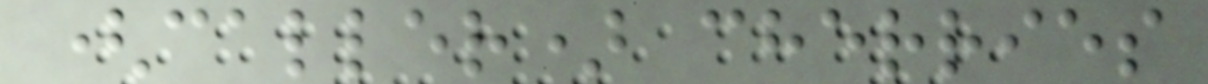(caller) cherries
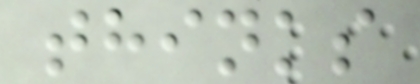thinks
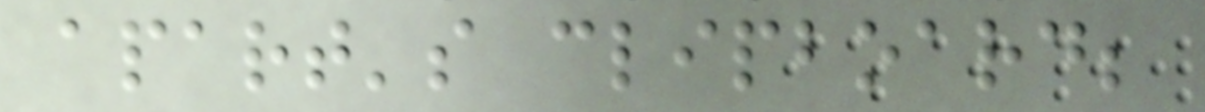apart's clipboard;
